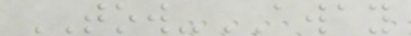TOW-AWAY
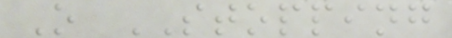O STOPPING
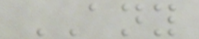ANY
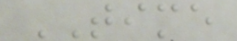TIME
